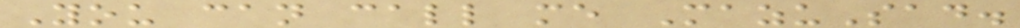You can call me MazuSad.
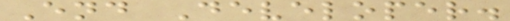End Developer.
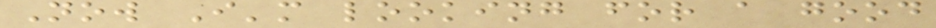Now I'm looking for a good
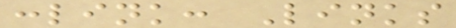:link: Links
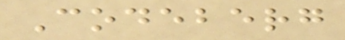Codeberg
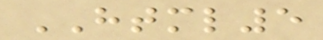HTML5
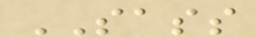SASS
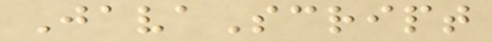JavaScript
